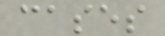cases
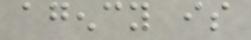agency is
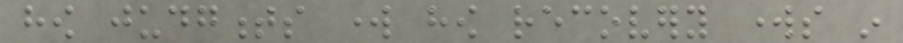how judgments work how recovery works in
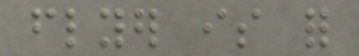flyer is for
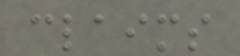claims
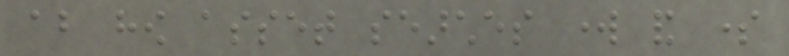about how asset searches work and some
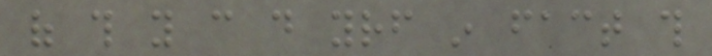of this you can do yourself in fact this
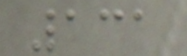131
